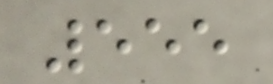555
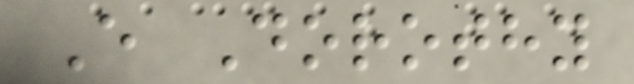E Dorothy
